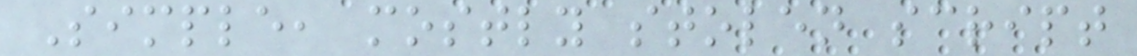Simple, mostly stolen script
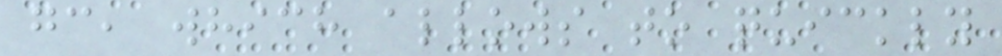gc, which allows to quickly
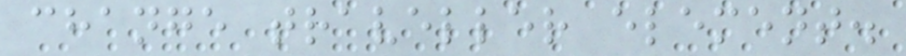change traveller element.
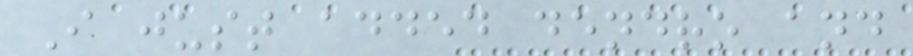I just added dendro and
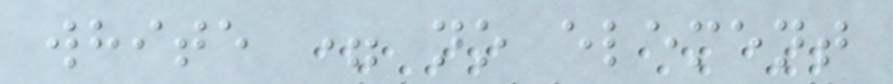white = no element
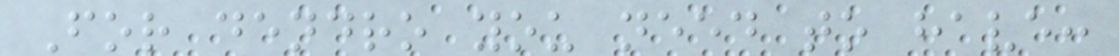For dendro you need to have:
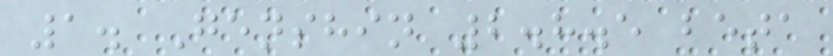1. Genshin 2.8.5 beta
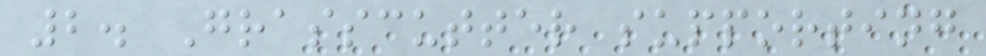2. Grasscutter supporting
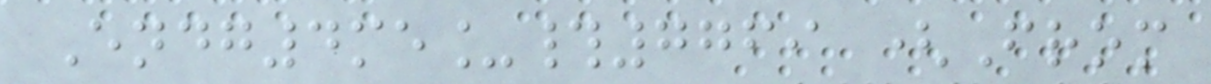Endg4me_#7769 (From
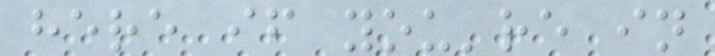here if you're in
